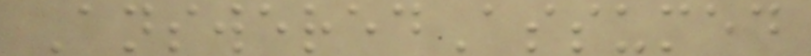AnsweredAssumed
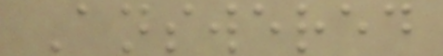Answered
